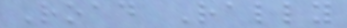Road Rally
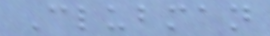Clubman
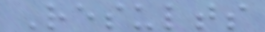Results
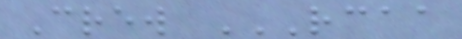Crew RCAA
